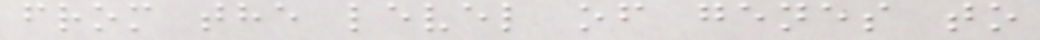from the level of genes to
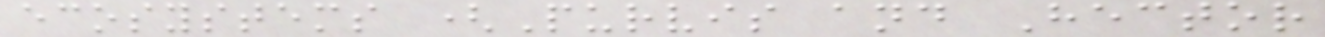ecosystems (Purvis and Hector
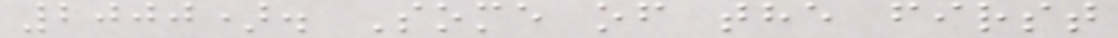2000). Some of the first
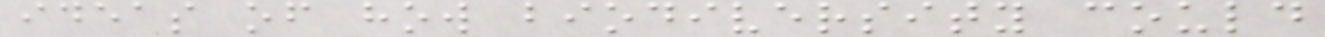ideas of how biodiversity could
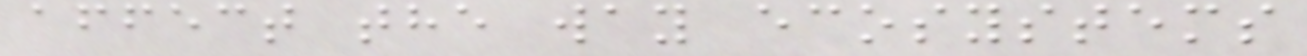affect the way ecosystems
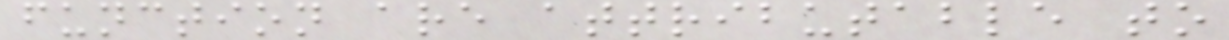function are attributable to
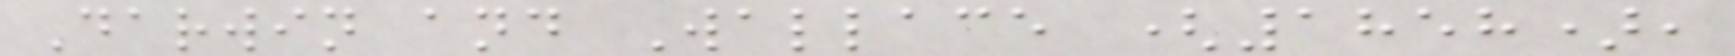Darwin and Wallace (1858),
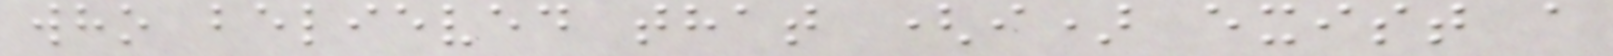who believed that (i) exist a
